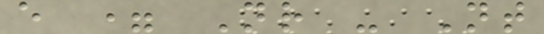e = Nr - Nt
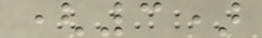(3)
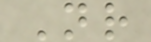Nr
